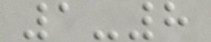1-8
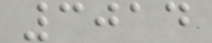3014
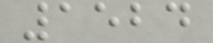1524
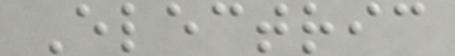Electric
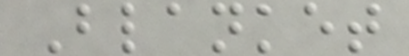Blanket
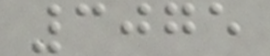3075
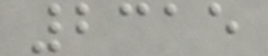2315
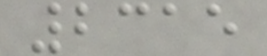2315
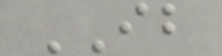IB
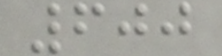600
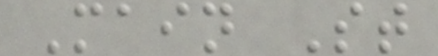Main St
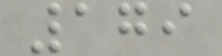179
